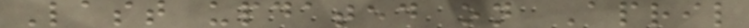Last updated on April
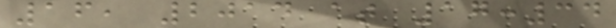16, 2014 at 17:34
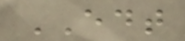EDT
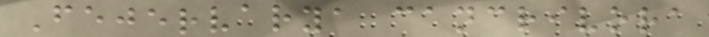Fejervarya cancrivora
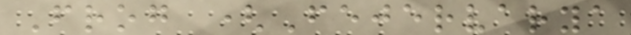Frog (Fejervarya
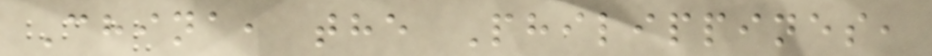China, the Philippines,
